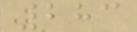283
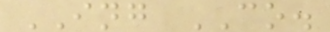ING CO.
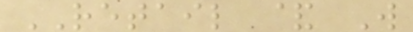RETAIL & W
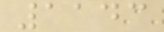1143
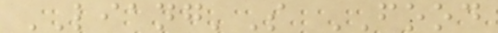LIANG'S FOOD
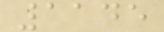1145
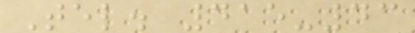Tel. 415-43
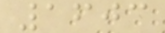1603
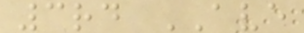3rd AVE
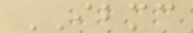IBMC
